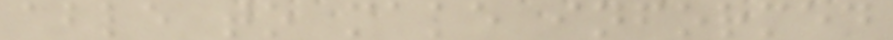able to make informed
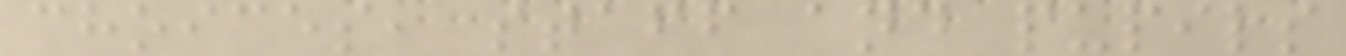choices, staff and pupils
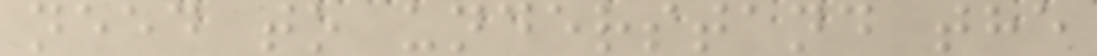need to understand the
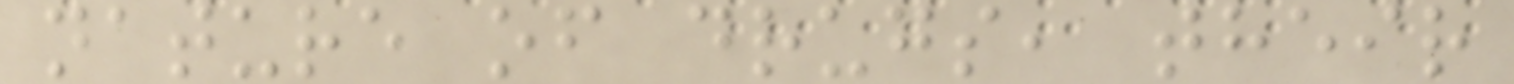nature of drugs, their
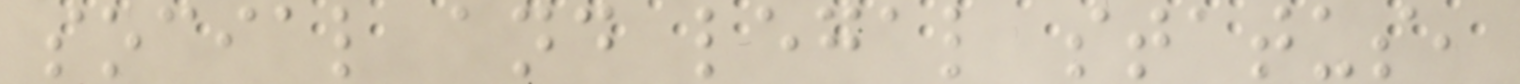social and legal status,
